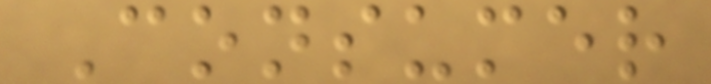Consumer
